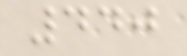440
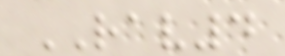RAV4
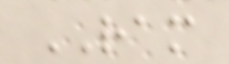RAM
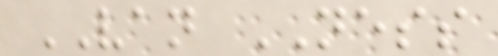VAN NESS
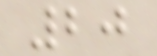20
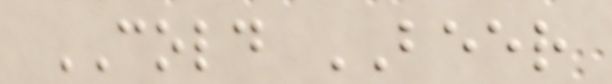COLD BEER
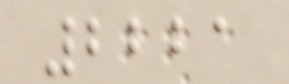2221
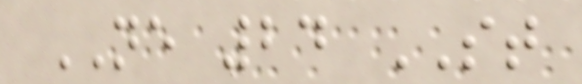NE 24 ST
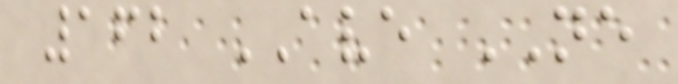162 AVE NE
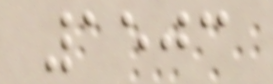1503
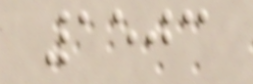1503
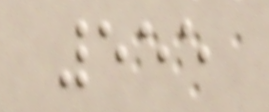555
